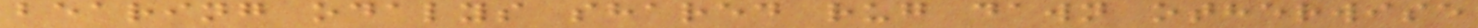bearing odalys shared rug dawn otherwise
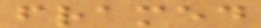framed
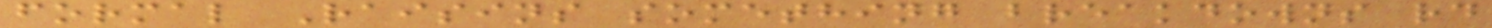formal Raisins something breakdowns rd
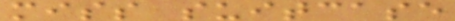miss suitcase
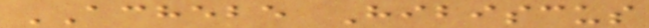ACHEBE Hibiscus
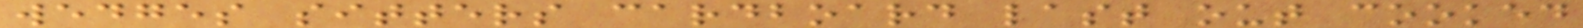wedges sitters cardboard last out cooked
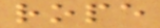rope
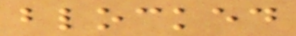blocked
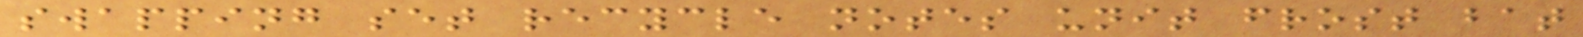swapping set recycle notes unit frost bat
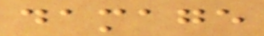damage
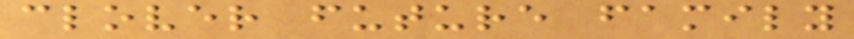clover future family
